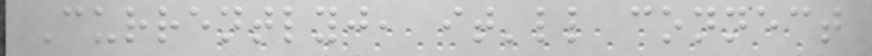Currentlyj, it'll connect
